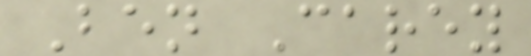Ben Carey
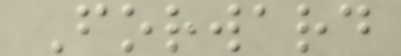Forward
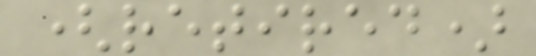(retired)
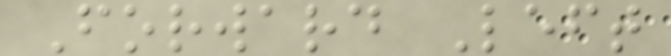Forward Left
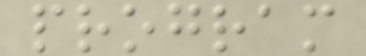program
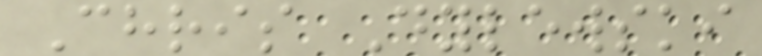Chris Dylewski
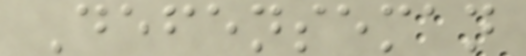Defenseman
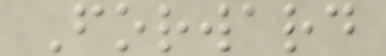Forward
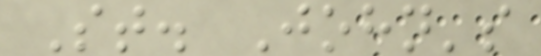St. John's
